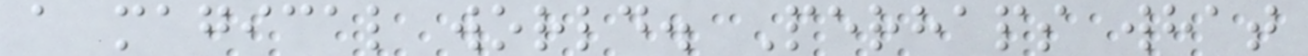a magical world. Perhaps what
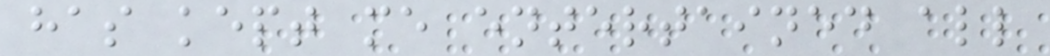has kept me entertained all
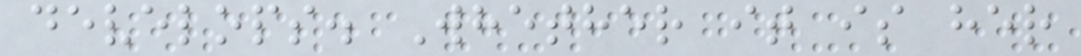develops. Whether it is her
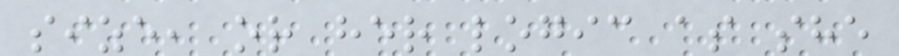size, or her logic as she
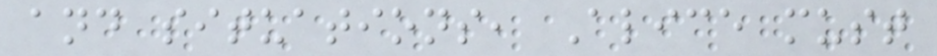and situations, Alice must
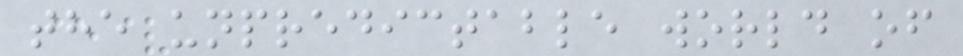the unpredictable world of
